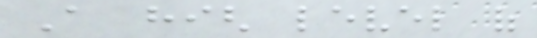A high level of
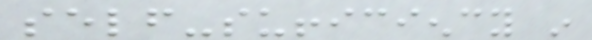self-sufficiency in
